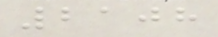2108
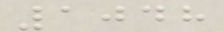1048
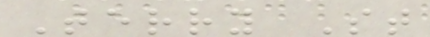Terry St
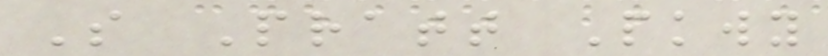S Pratt Pkwy
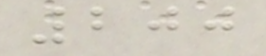200
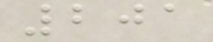201
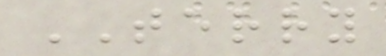TERRY
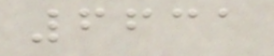6631
